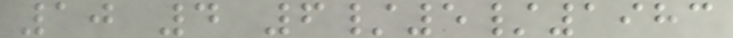10 4 6/5/1983
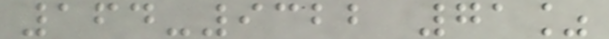164-9322 71%
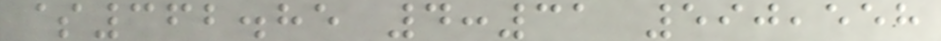$362.85 4:31 590,558
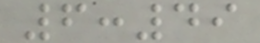6:49
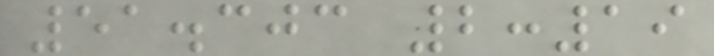51.303 2:19
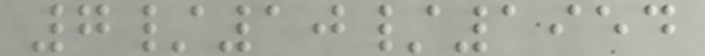7/10/1954
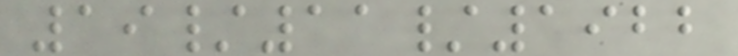19/11/1922
